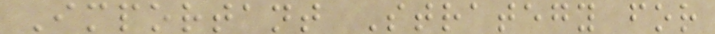Important Strategy for
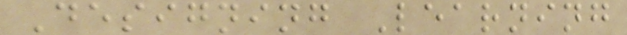Designing Learning
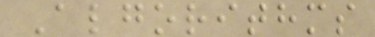Algorithms
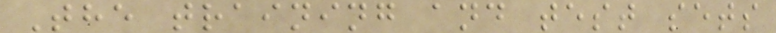The training and test sets
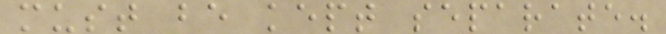must be kept separate.
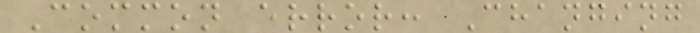Common error: Changing
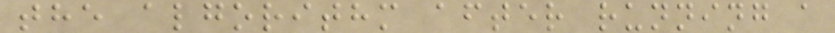the algorithm after running a
